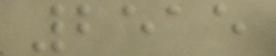2515
